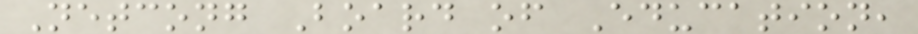Netcong Board of Education,
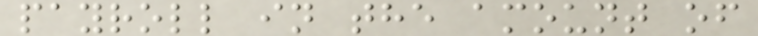payroll in the amount of
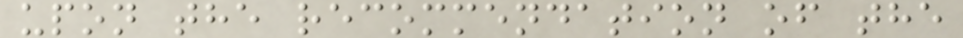upon the recommendation of the
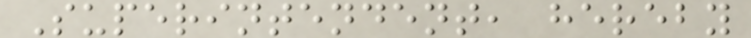Superintendent, hereby
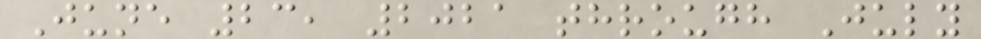June 23, 2021 through July
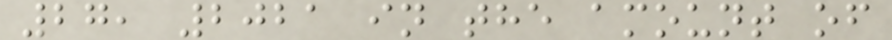27, 2021 in the amount of
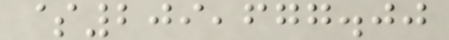$209,677.00
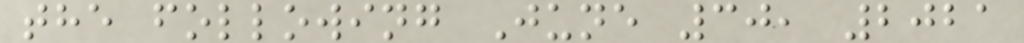the following June 30, 2021
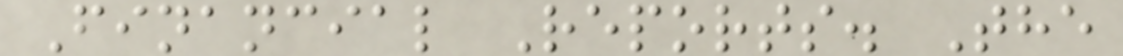Financial Reports. The
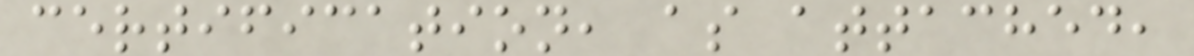certification, as attached,
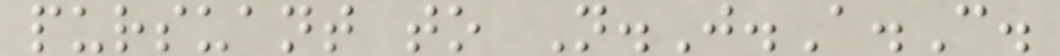pursuant to N.J.A.C.
